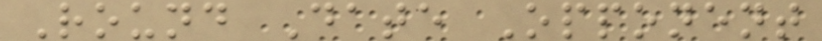Round Date Opponent
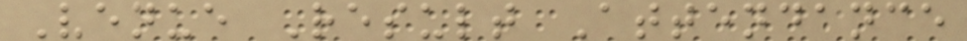Venue Result Attendance
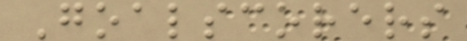Goalscorers
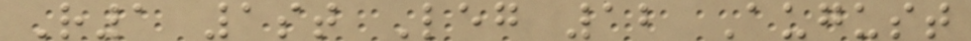R1 1st Leg 12 August
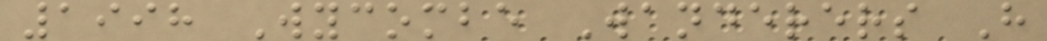1998 Wycombe Wanderers H
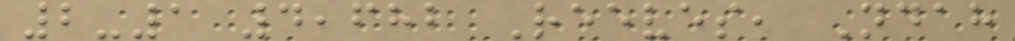2-1 4,682 Reeves, Ndah
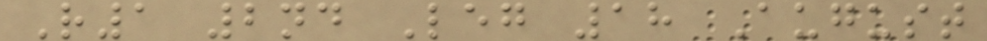R1 2nd Leg 18 August
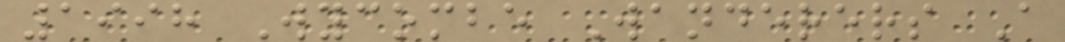1998 Wycombe Wanderers A
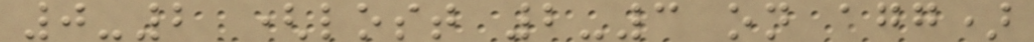0-2 (lost 2-3 on agg)
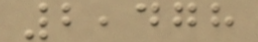2,478
